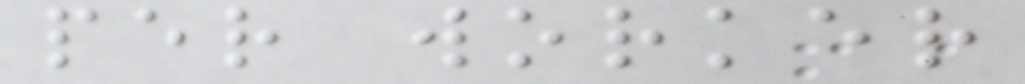per worker
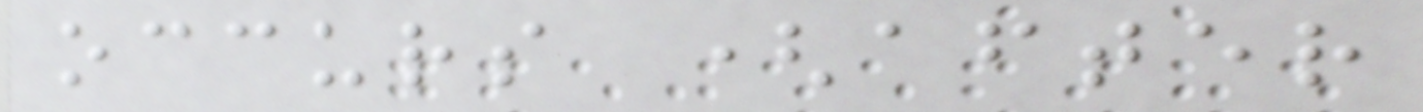occurs (after
